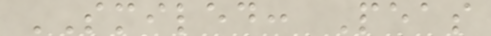SMILED: Peas
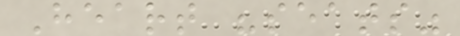Heart "seats"
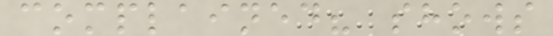complained? shows
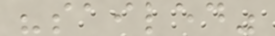"sailed"
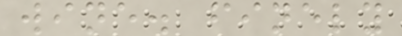wine. finely
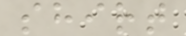shirt
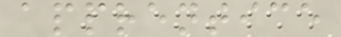apprentice
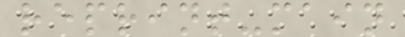reprint-main
